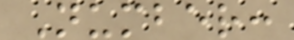Number:
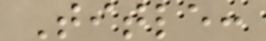Title:
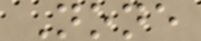None
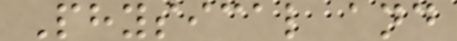Physical and
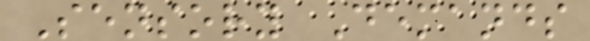Sensory Demands
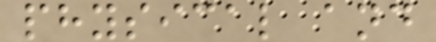physical and
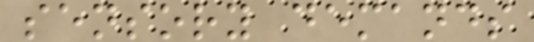sensory demands
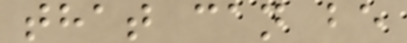that can be
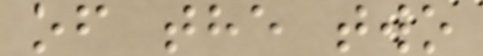of the two
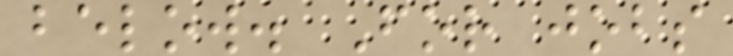below. For jobs
